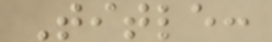Title:
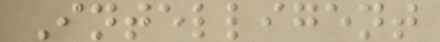Intelligent
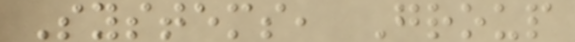Systems, Group
